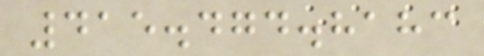415.474.8183
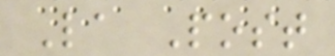La Post
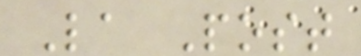La Post
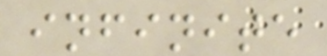infinite
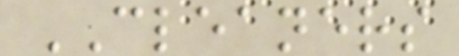CLEANERS
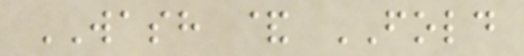WASH & FOLD
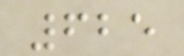625
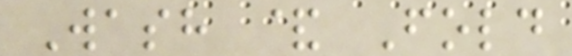Wash & Fold
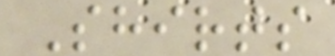Shirts
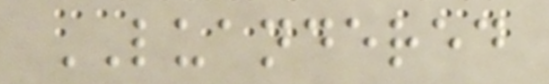LUANDERED
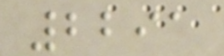2291
